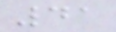41
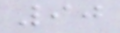90
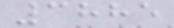3885
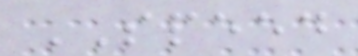SPEED
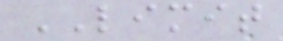LIMIT
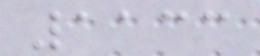1133
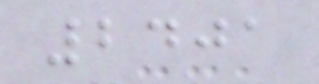2401
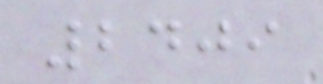2409
